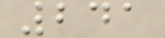241
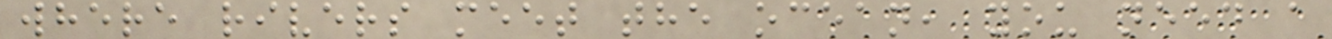where rivers meet the ocean, you need a
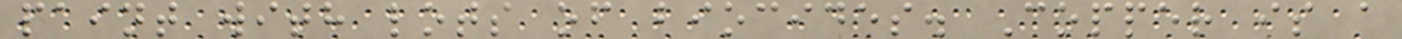paint with lots of biocides. Copper is a
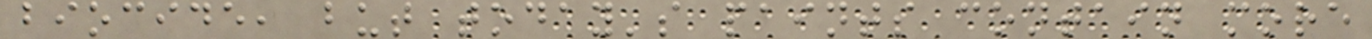biocide, but today's paints contain more
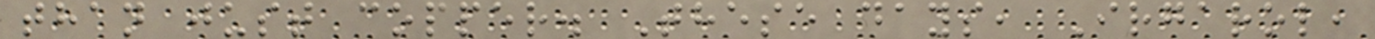than just copper. These days, Irgarol,
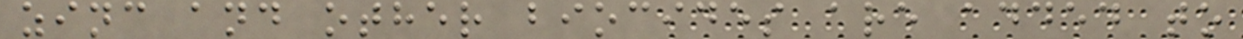zinc and other biocides are added to
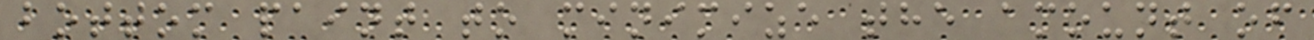bottom paint to minimize the amount of
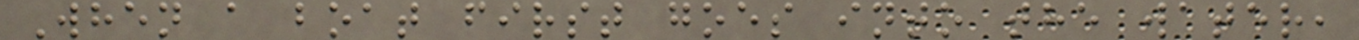When a boat first goes into the water,
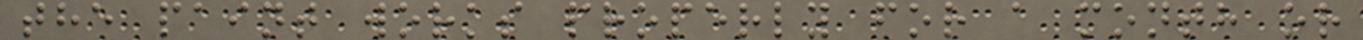the paint works properly for a month or
